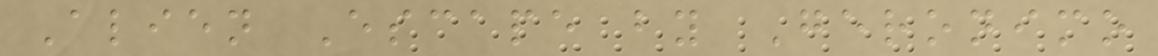Alien Escape by Geronimo
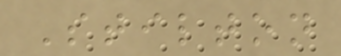Stilton
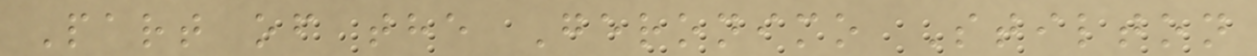Part of the Geronimo Stilton
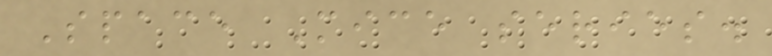Space Mice series.
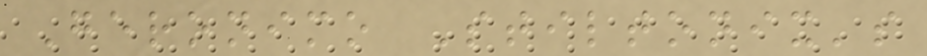Geronimo Stiltonix's
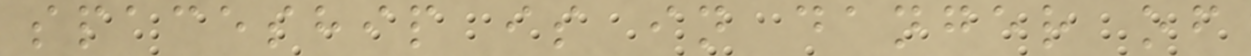spaceship is in danger of
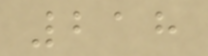218
